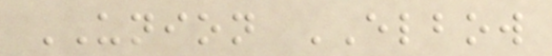UNION ELBOW
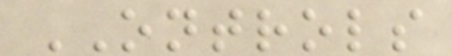ONTROLS
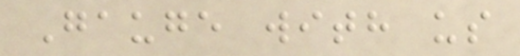Gauge with us
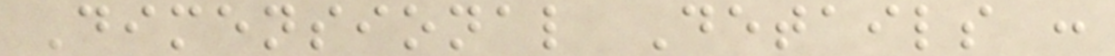Dimensional Details :
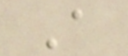A
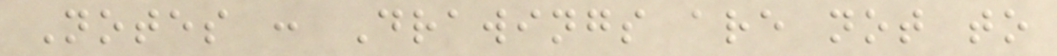Notes : Drawings are not to
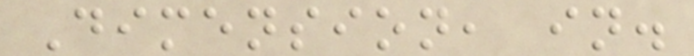Dimension, in.
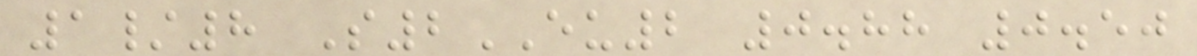1/8 S2EU2 0.88 0.50
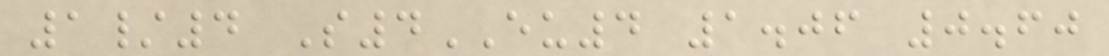1/4 S4EU4 1.06 0.60
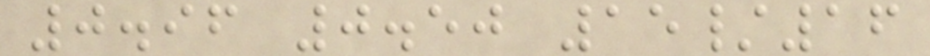0.96 0.50 15/16
